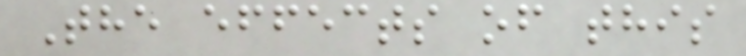The effects of this
